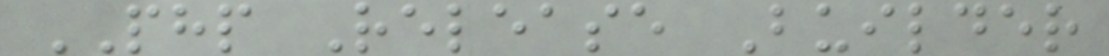PHP Release Builder
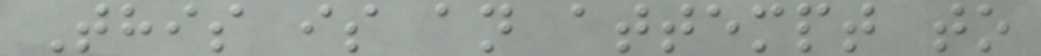This is an attempt to
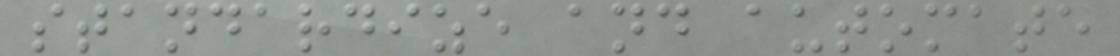standardize and automate
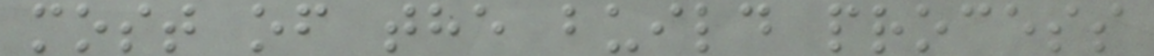most of the build process
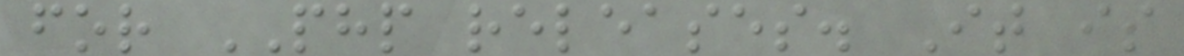for PHP releases. It is
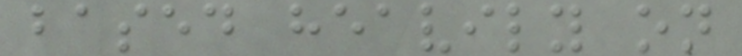based heavily on
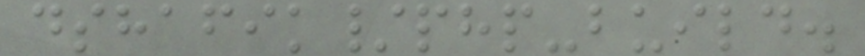dshafik/php-build.
